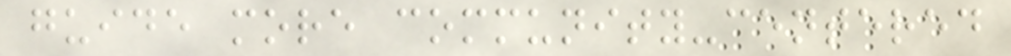guide more community-centered
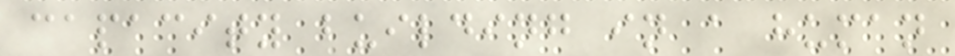capacity building in a human
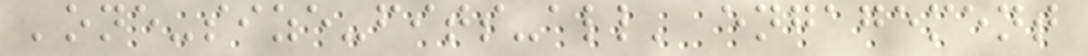'one-size-fits-all' engagement
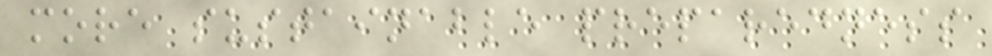more sustainable preparedness
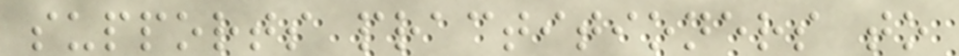supports practitioners to
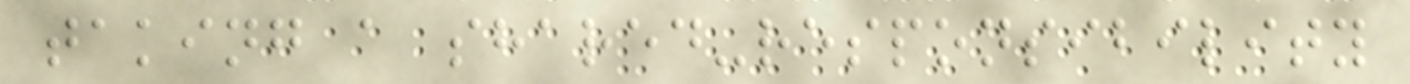taking a shared-responsibility
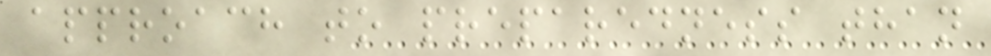approach to preparedness than
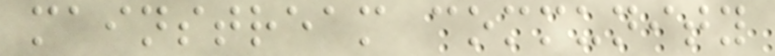mainstream community
